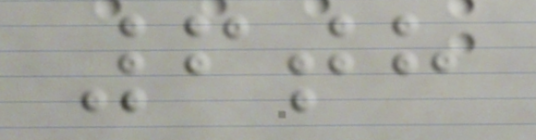6th
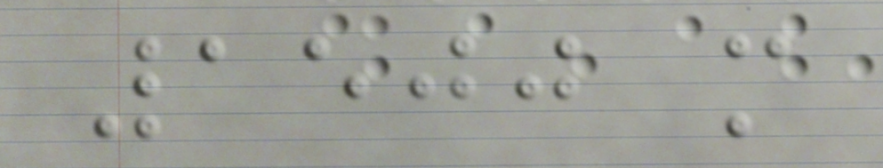1500 m
